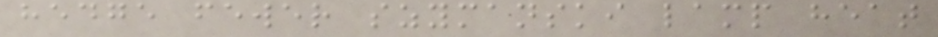hedge fewer szymanski lamp heat
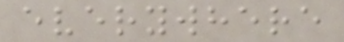everywhere
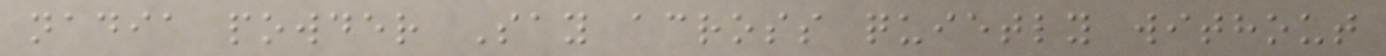nadia powder Say across quietly without
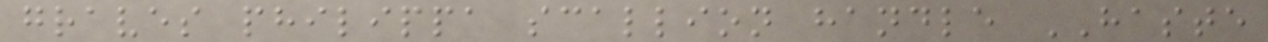graves philippa scallion handle HASTE
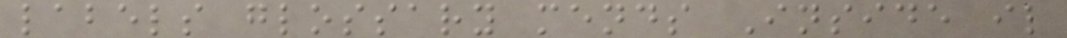labels glossary mends Inside il
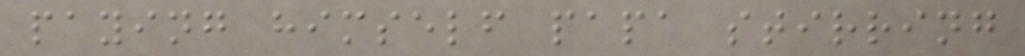paying himself papa stirring
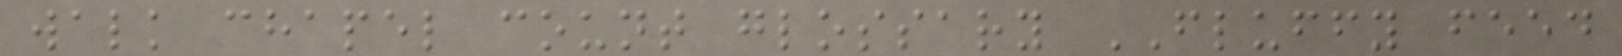walk chapel count glossary FLUFFY feed
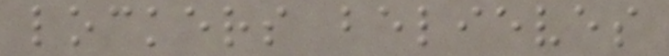lockers believes
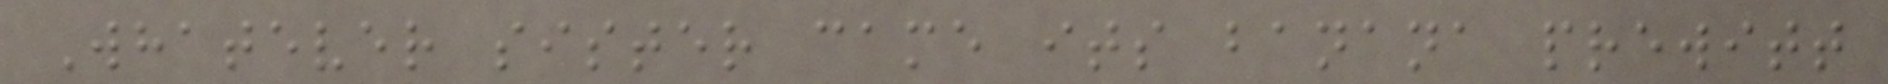Whatever sister came its banana prewitt
